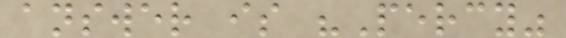answer is "Percy"
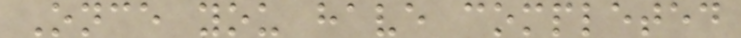Once you have completed
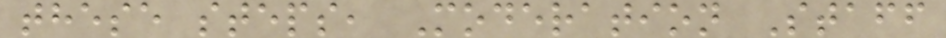these steps, Moderation Staff
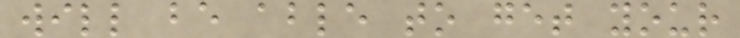will be able to get your
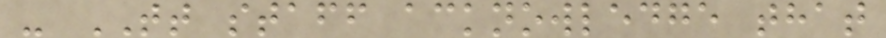- TT staff acknowledge that
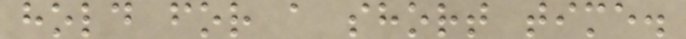hold for a short time.
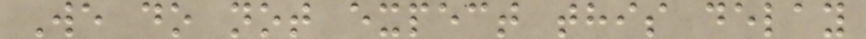We do not expect this delay
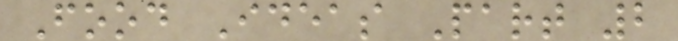Food Ideas Part 2
